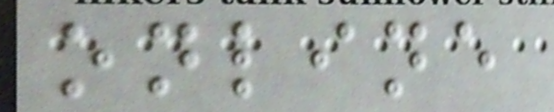online
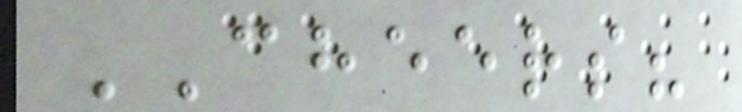CHEERS?
